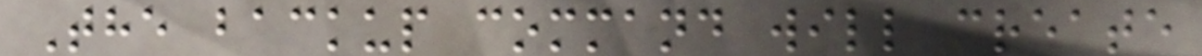The backup command will create
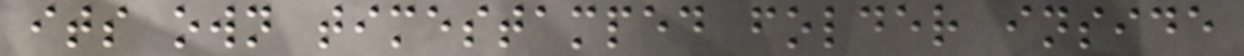its own timestamped folder inside
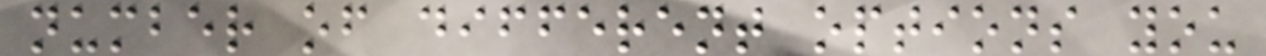number of different options you
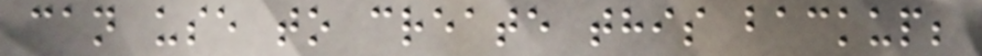can use to create this backup;
